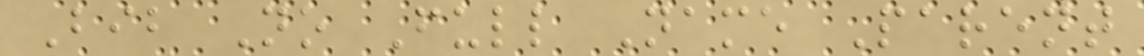Bib No Full Name Parent
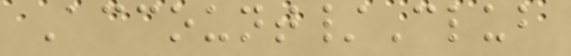Account/Club
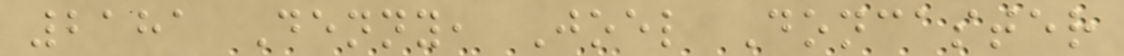2181 Denny, Joel Doncaster
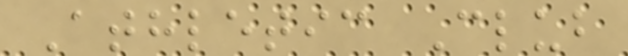Athletic Club
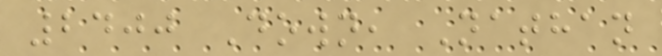2400 Down, Nathan
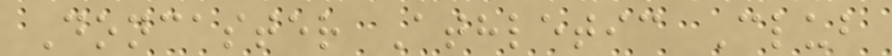Doncaster Athletic Club
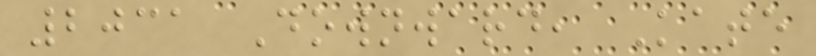2031 Downward, Kate
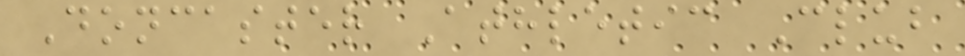Doncaster Athletic Club
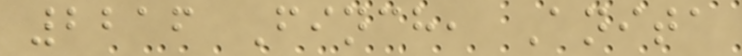2216 Finch, Anita
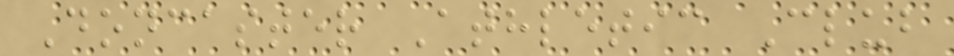Doncaster Athletic Club
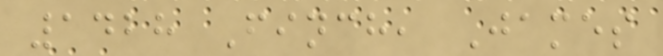1428 Finch, James
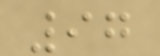97
